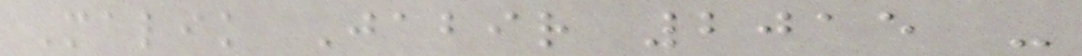Malik Jabir 2015 -
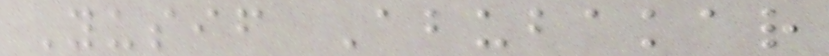Yusif Abubakar
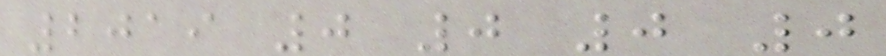2019 0 0 0 0
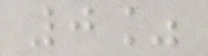0%
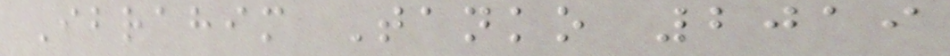Ibrahim Tanko 2019
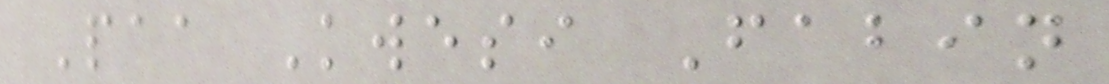Paa Kwesi Fabin
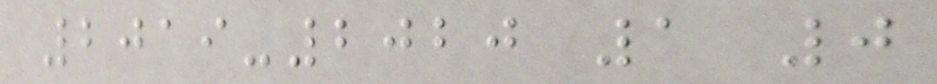2019-2020 1 0
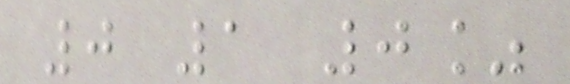0 1 0%
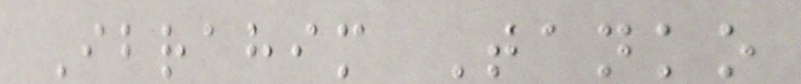Ibrahim Tanko
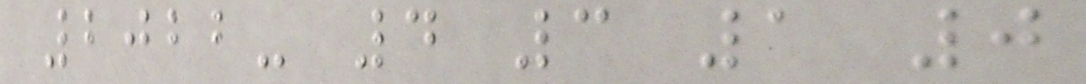2022- 4 3 1 0
